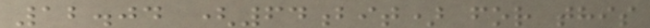12.04 (64bit) for this
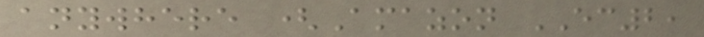anywhere (Amazon EC2,
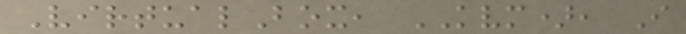VirtualBox, KVM), I
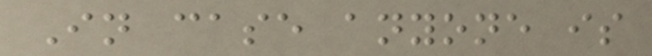In case anyone is
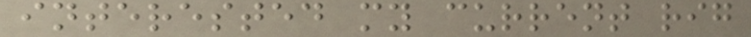interested my current rig
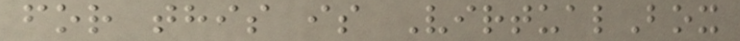for this is VirtualBox
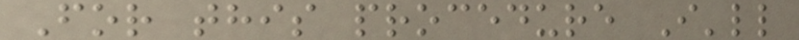For this procedure I'll
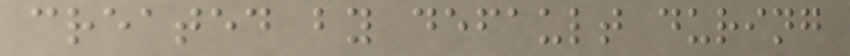created by default during
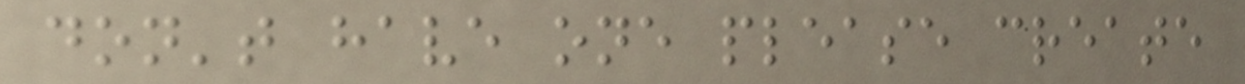don't have one please create
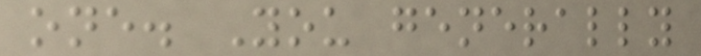one. You generally
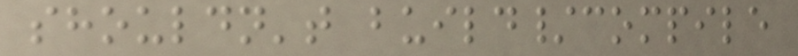shouldn't build/compile
